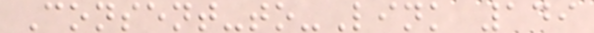Consent-to-Link 149
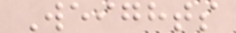Weights
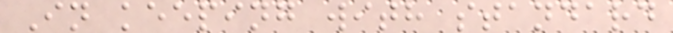In keeping with standard
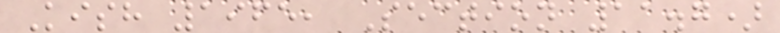Kish 1965, Section 11.7)
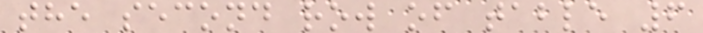the second row of table 6
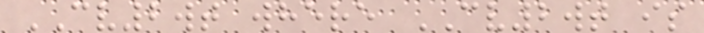CV2wt where CV2wt is
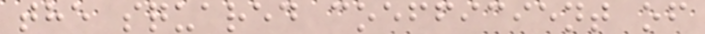the squared coefficient of
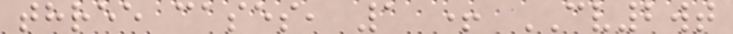three cases, 1 + CV2wt
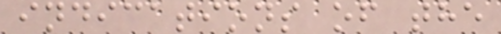indications of the
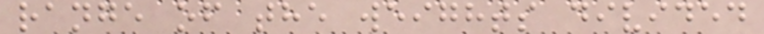range of the weights divided
